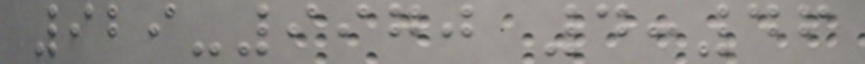929-9970 4:46
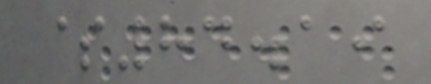$84.19
